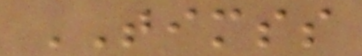TIMSS
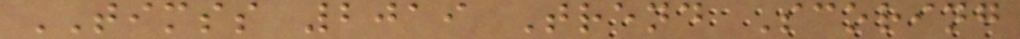TIMSS 2019 Trend Scoring
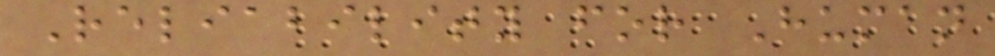Reliability for Human
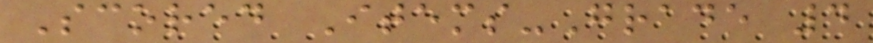Scored Items-Grade 4
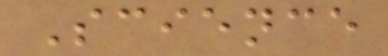Science
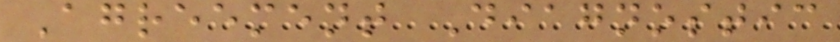Agreement Diagnostic
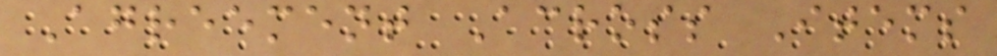Agreement Across Items
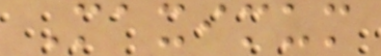Maximum
